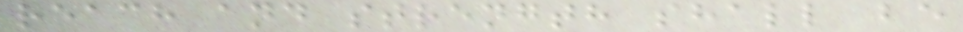reach and strength shall be
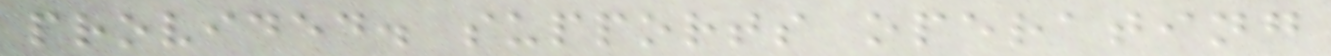provided. supports operating
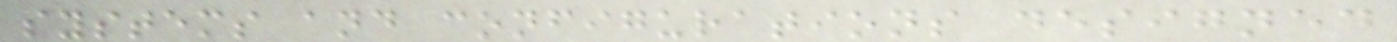systems and configurations designed
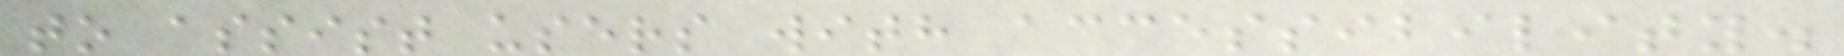to assist users with accessibility.
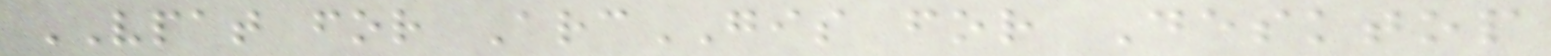VPAT for ArcGIS for Desktop
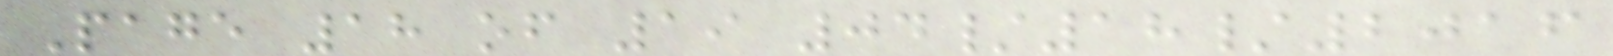Page 18 of 19 04/18/2016
